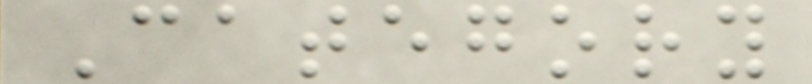Category
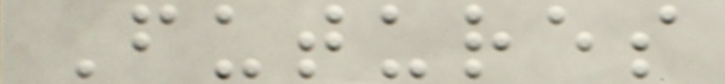Futures
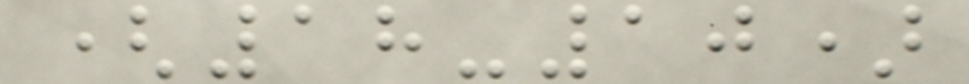(18-10)
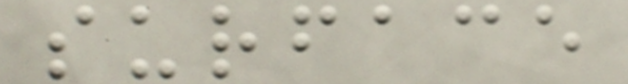surface
